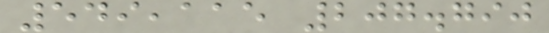549,115 207.790
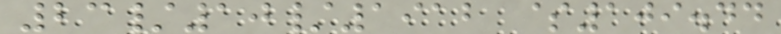23/10/1912 $109.44
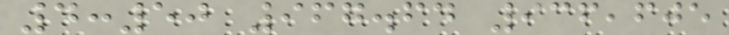4:50 967.64 936,605
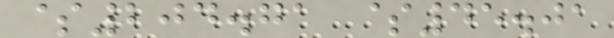$204.71 $45.01
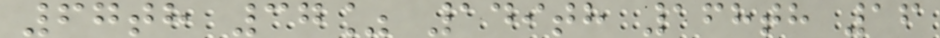67th 37% 149th 168th 16
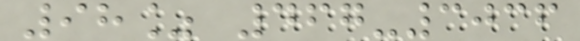98% 467-3036
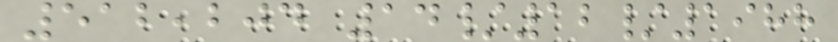512,204 14/12/1988
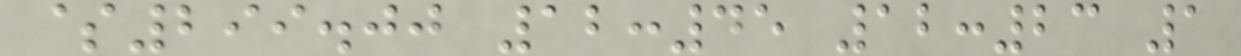$299.00 12:45 12:23 1
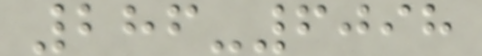286-6098
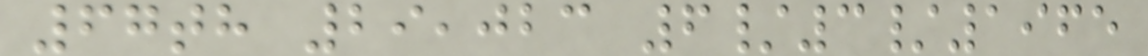67th 29,023 6/3/1965
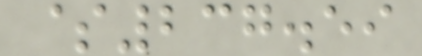$237.59
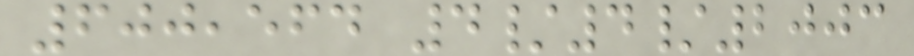600,564 4/4/2003
